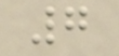7
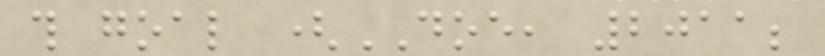this goal (DOE, 2011;
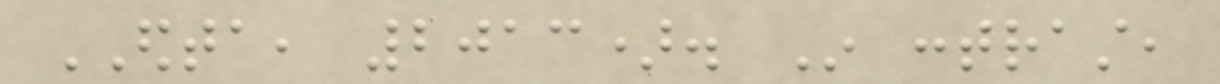EDTA, 2013). In contrast,
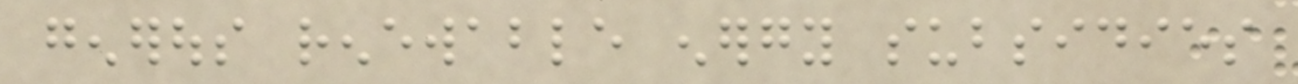generous renewable energy subsidies
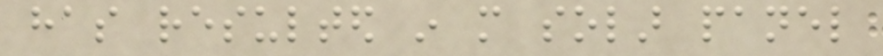has resulted in more solar panel
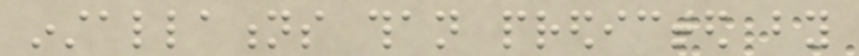installations than predicted by
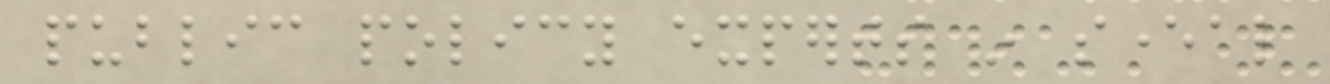public policy experts in several
